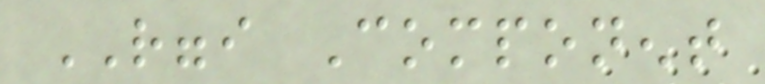RGGI Component
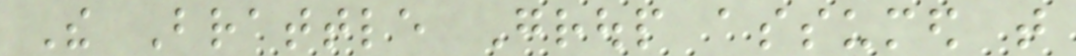The Brattle Group assumed that
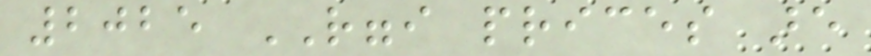2025 RGGI prices are
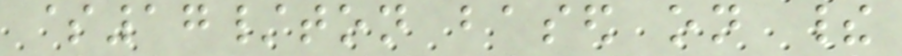$17/ton based on their
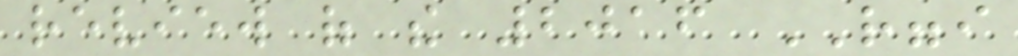review of the 2016 RGGI
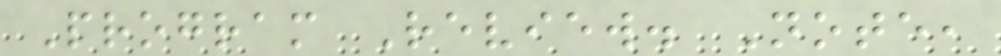Program Review. Note,
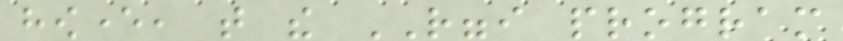however, that the RGGI program
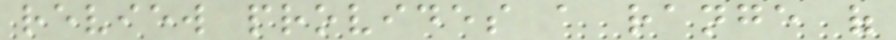review provides a range of
